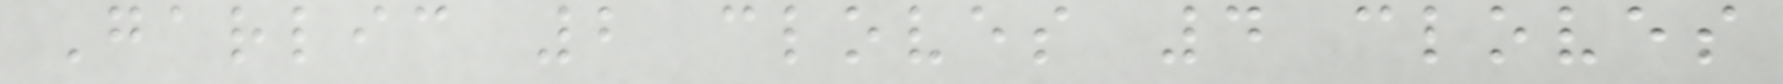Garlic 2 cloves 4 cloves
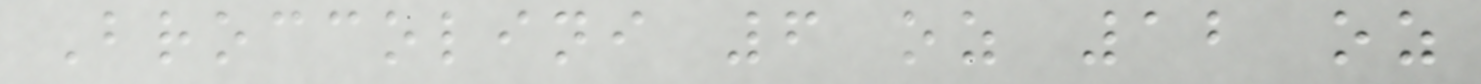Broccolini 6 oz 12 oz
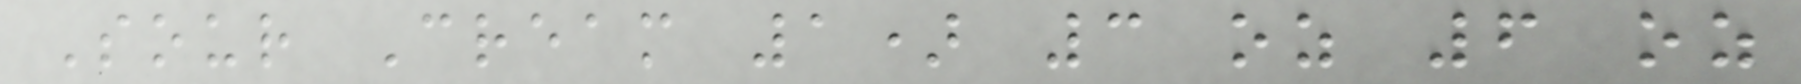Sour Cream 1) 3 oz 6 oz
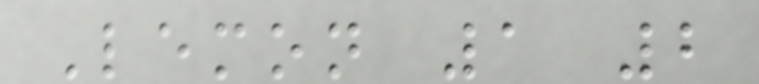Lemon 1 2
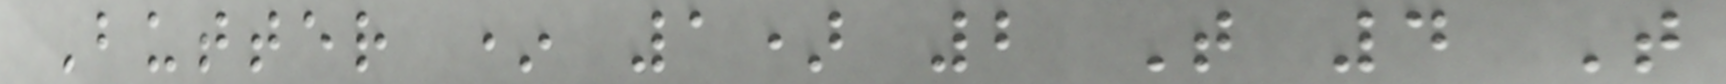Butter * 1) 2 T 4 T
